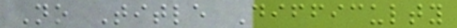No Title Difficulty
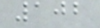102
